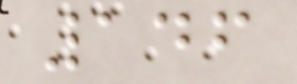146
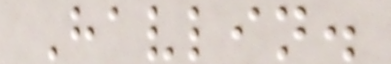Havlin.
